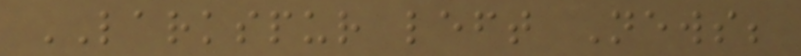LARKSPUR left News;
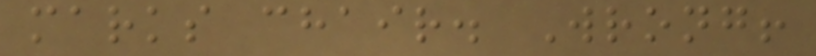marks chair. Wrong!
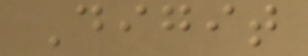Digit
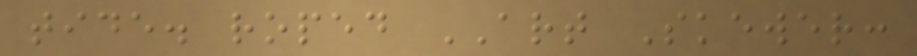tide. roped ART Skewer:
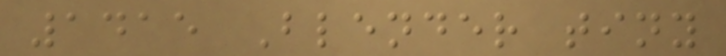1415 Blender tiny
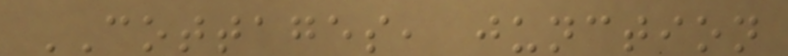COTTAGES, junction
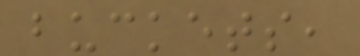buckets,
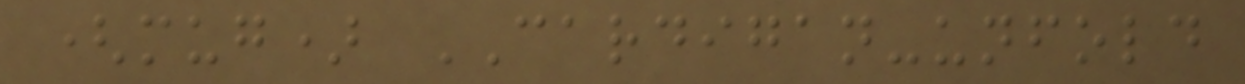(mug) CARDIGAN-unfold
